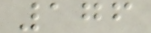176
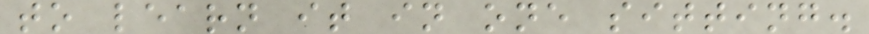to learn it in one sitting.
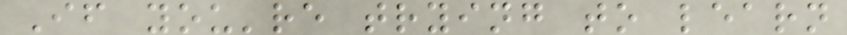If you're trying to learn
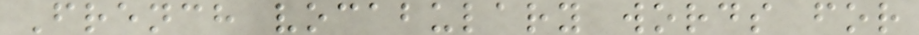French vocabulary words for
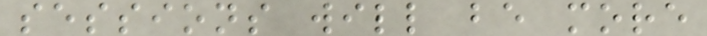sessions will be more
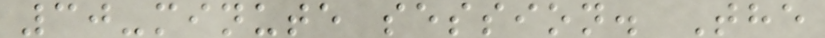30-minute session. The
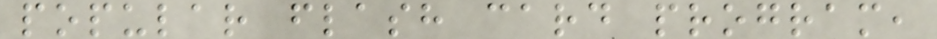popular flash card program,
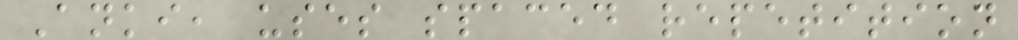Anki, uses spaced repetition
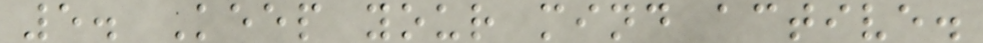5. Keep your mind active.
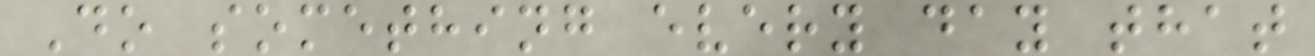Do something every day that
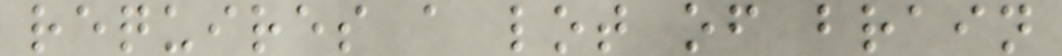requires a lot of brain
